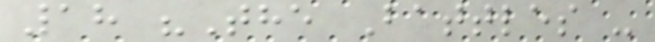18 "The Battles -
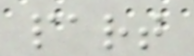part
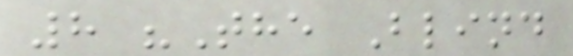8 "The Blind
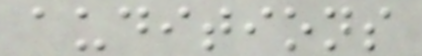auditions
